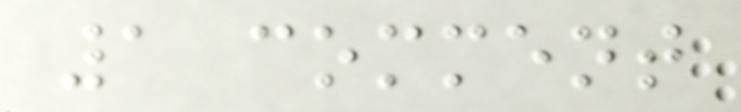1 comment
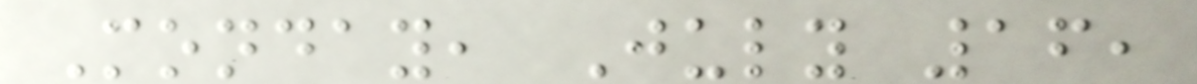Monday, July 16,
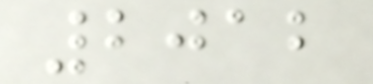2012
